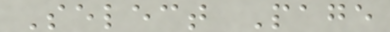Select Page
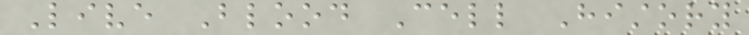Live Blood Cell History
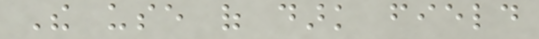The use of dark field
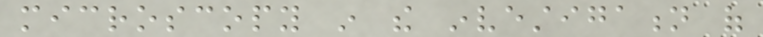microscopy in the investigation of
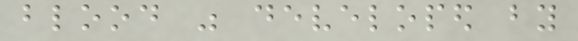blood was developed by
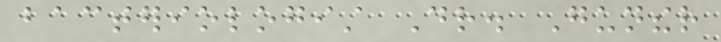bacteriologist Dr. Gunther
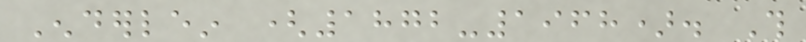Enderlein (1872-1968). This
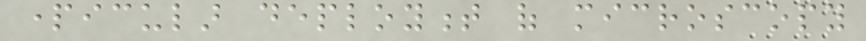particular deployment of microscopy
